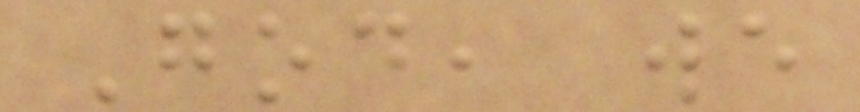God, we
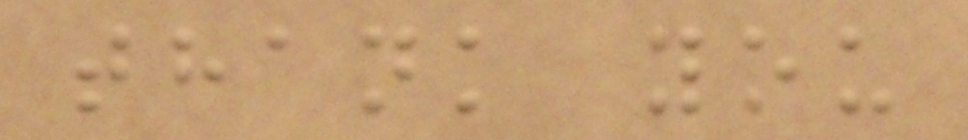thank you
